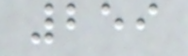259
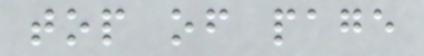top of page
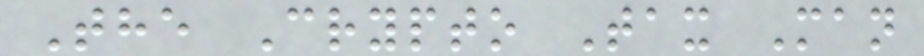The Crypto Tax Man
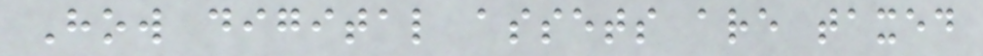How digital assets are taxed
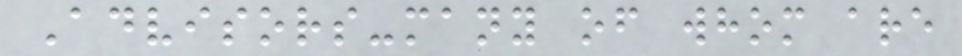Advisors-many of whom are
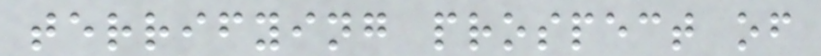terrifying prospect of
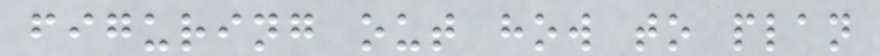figuring out how to plan
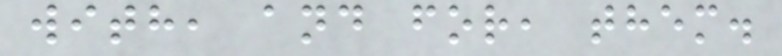with, and for, them.
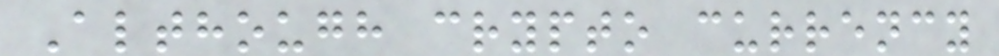Although crypto currency
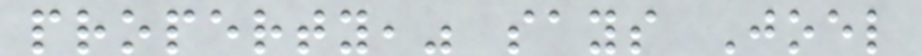property," says Joel
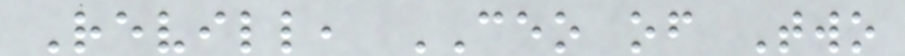Revill, CEO of Two
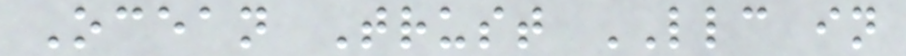Ocean Trust LLC in
